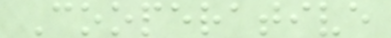Cooperative
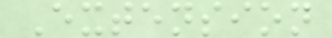Extension
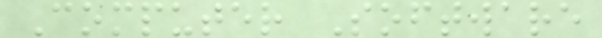Computer Software
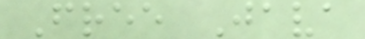Free Java
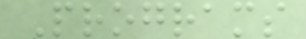Programs
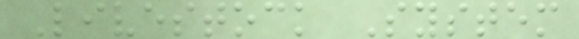Livestock System
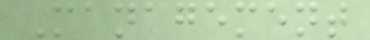Management
